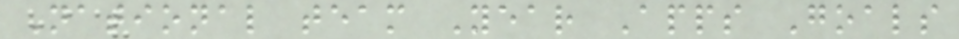National team Year Apps Goals
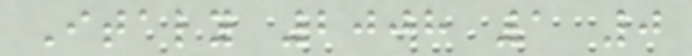Italy 2008 1 0
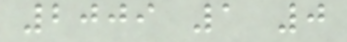2009 1 0
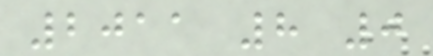2011 8 0
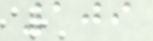109
